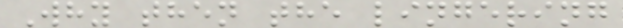Why then the lingering
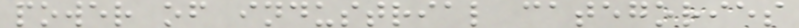power of industrial categories
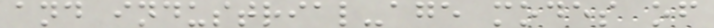and industrial-age modes of
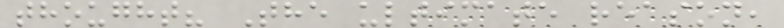thought? The ultimate reason,
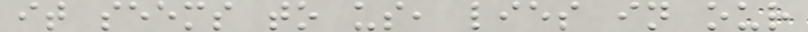it seems to us, lies in our
